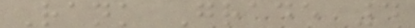Rank Grade 4
